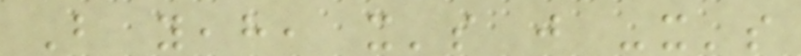But yeah, it's just -it's
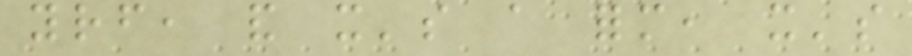yourself, and it's a form, it's
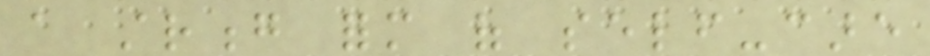a strong form of self-care
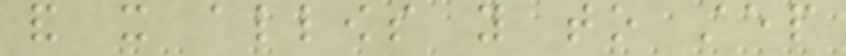and it allows you to step
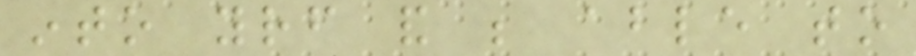into yourself and be able to
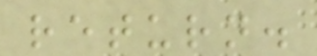return.
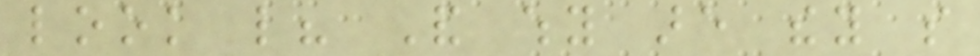look like? And why are they so
